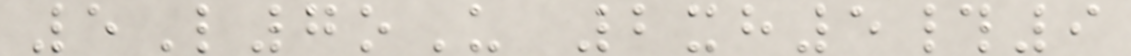5L7oU 2xh5#9
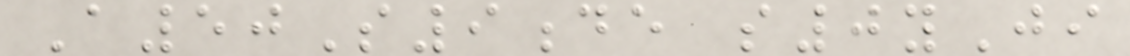A50S9de s0yJi
